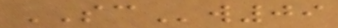SCw09
